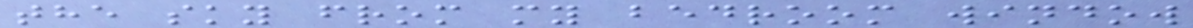the sky from my bedroom window
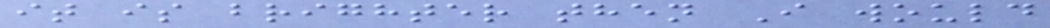it is brighter then I would
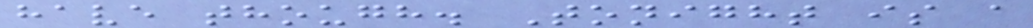have though. Tonight is a
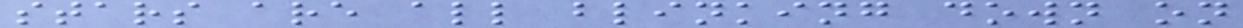stars are all blinking down on
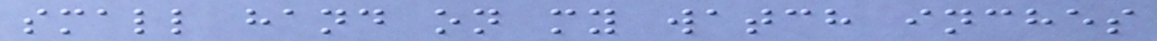small hand on my watch inches
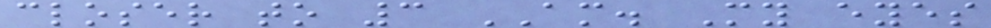closer to 3 AM. My eyes
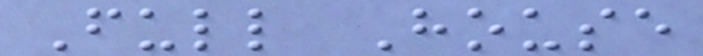Full House
